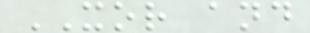XOR and
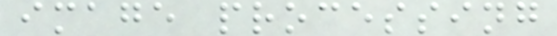image processing
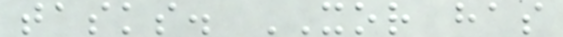tasks. XOR has
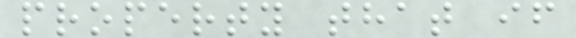property that if
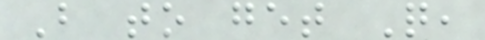B to get Q,
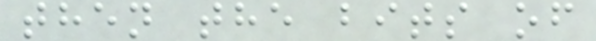then the bits of
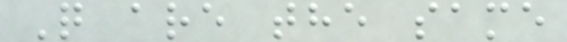Q are the same
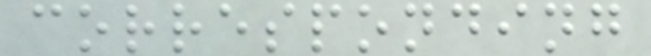corresponding
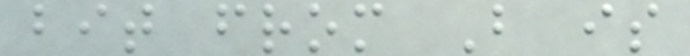bit from B is
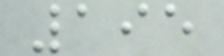195
